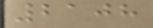2108
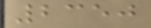2350
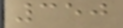350
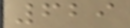629
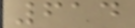614
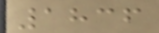1836
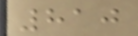810
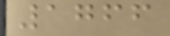1766
